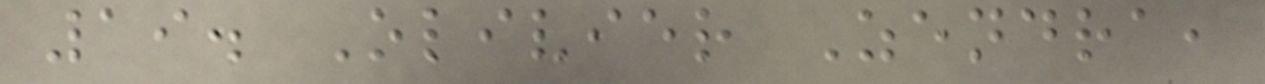19. Olivier Zendra,
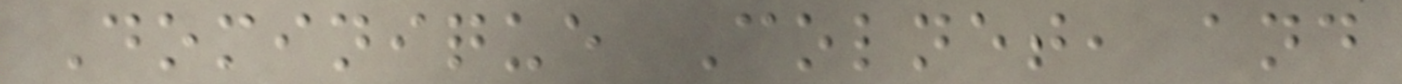Dominique Colnet, and
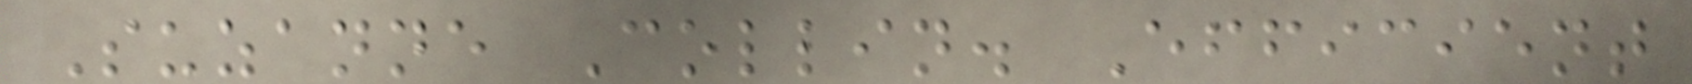Suzanne Collin. Efficient
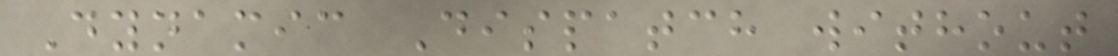Dynamic Dispatch without
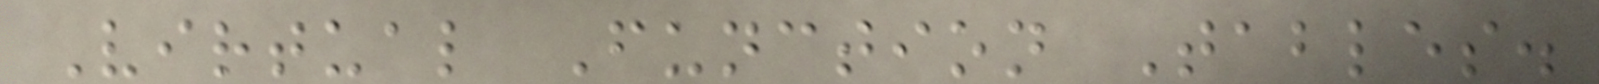Virtual Function Tables.
